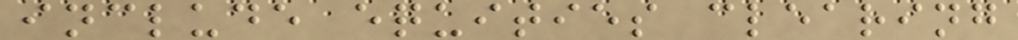include equities clearing
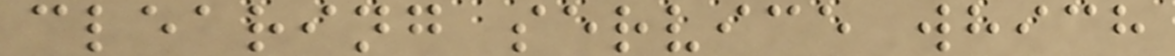clearing service which
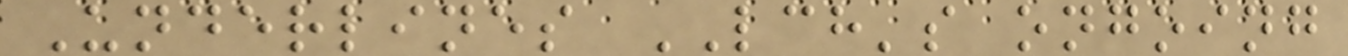Underlines LCH's ongoing
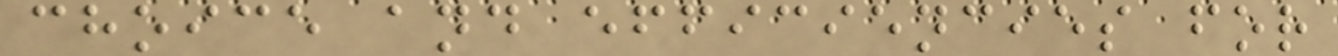choice and efficiencies for
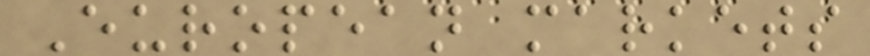European markets
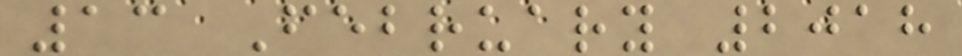13 February 2018
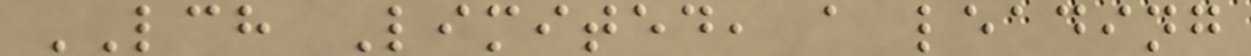LCH Limited, a leading
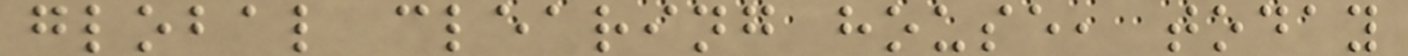global clearing house, today
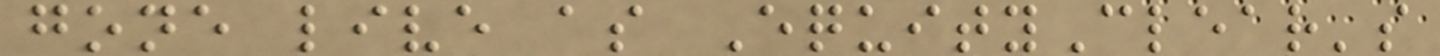gone live as EquityClear's
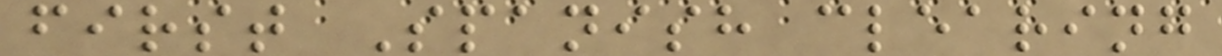first Spanish clearing
